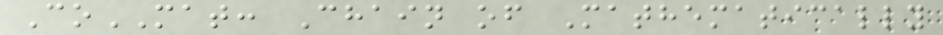CoMAT: Chain of Mathematically
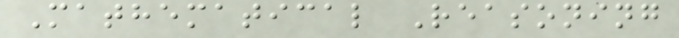Mathematical Reasoning
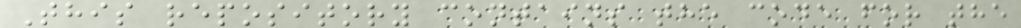This repository contains the code for the
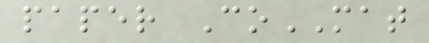paper CoMAT
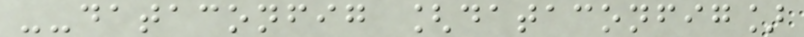--dataconfig [dataconfig]
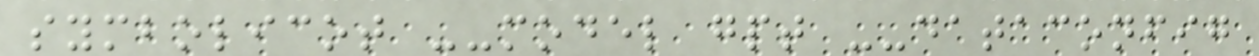symbolicot --model gpt --dataconfig
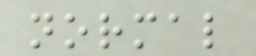normal
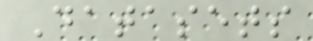Datasets
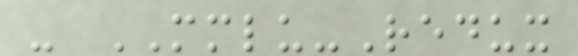- MMLU-Redux
